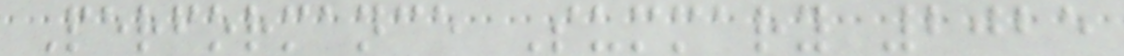Performance Summary 2025
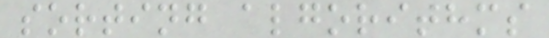sorting algorithms
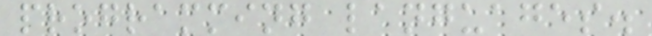programming languages.
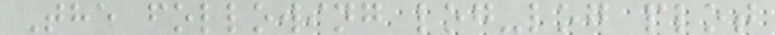The following log-log plot
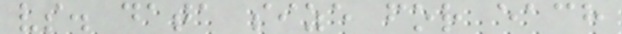vs. data size for each
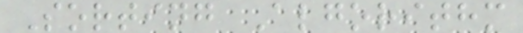Sorting Algorithm
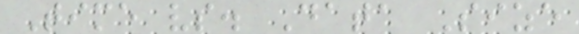Time vs. Data Size
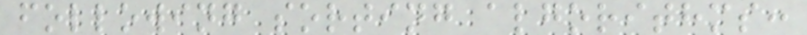following sorting algorithms:
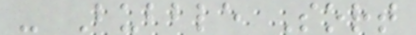- Bubble Sort
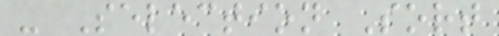- Selection Sort
